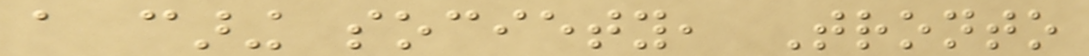a caring society, Tronto
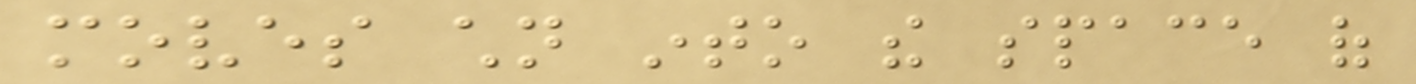moves children into the space of
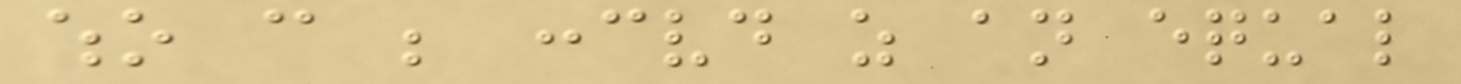who can be conceived as an equal
